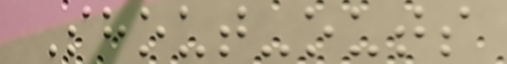Shout-outs
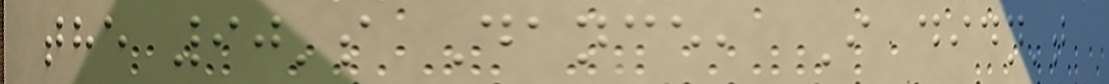the 90's Dance, I didn't
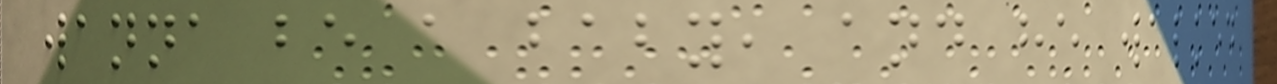wanna be a baby, and he walked
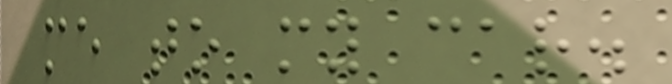me to my car.
